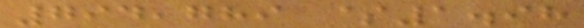794,789 $1.98
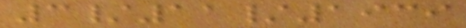3/11/1939
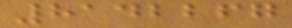8142267
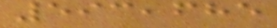593,685
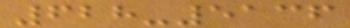628-5136
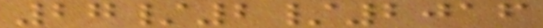27/2/2016
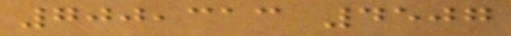700,313 4507
